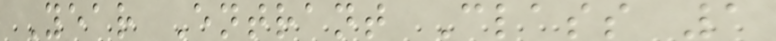Year Entrant Class 1
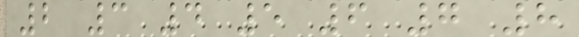2 3 4 5 6 7 8
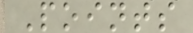Points
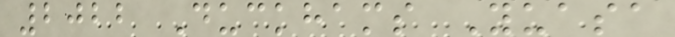2022 Duckhams Yuasa
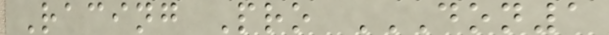Racing Pro DON1
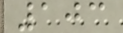103
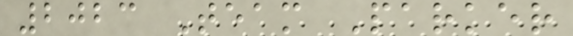2023 Team Parker
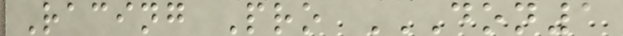Racing Pro DON1
